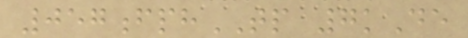057fphTP 7kDe
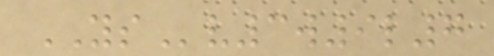YSv3w9l7
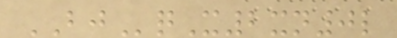BJqX2xn0l
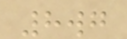8wg
